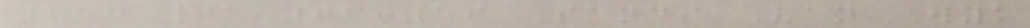257 01:06:59 Sandi Van Wyk
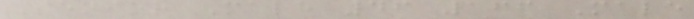Senior Male 46 166 Male
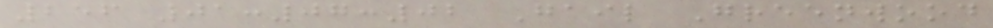256 01:07:02 Gail Greenwood
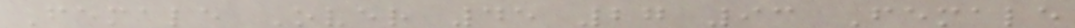Female Over 45 27 93 Female
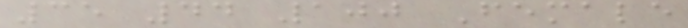35 44 100 Female
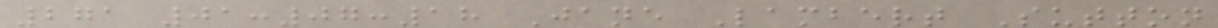271 01:07:18 Jane Lambert Sutton
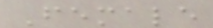Female
